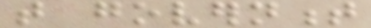that government
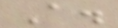A.
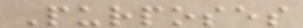Purposes
